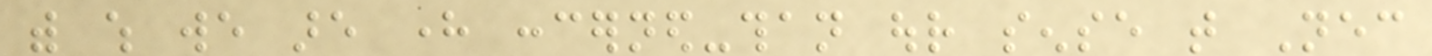with which we are here concerned-than our sense that Necessary
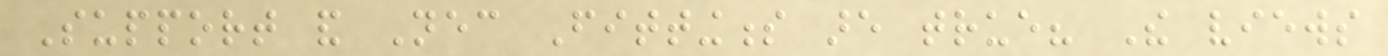Support and Necessary Fittingness are true? The views
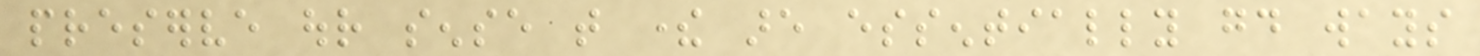preserve our sense that there are essentially good ways
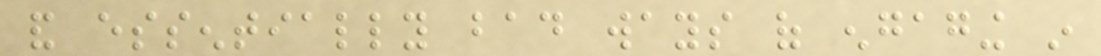and essentially bad ways of engaging in
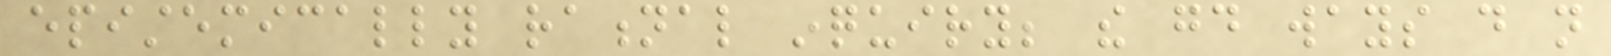epistemically rational inquiry; the good ways do not
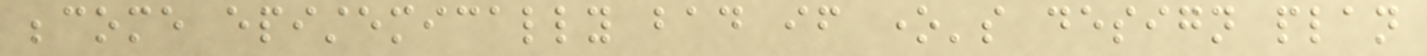become epistemically bad if one's design plan
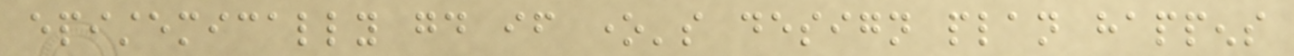epistemically good if one's design plan happens
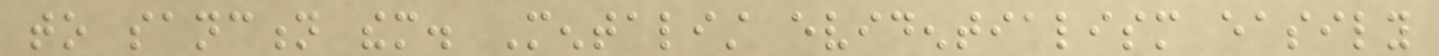to sanction them. Mentalist evidentialism easily
